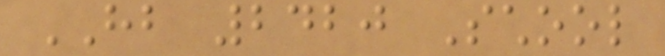HB 2420 School
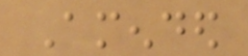Amended
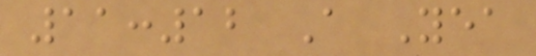11:12 A Yea
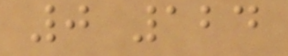0 124
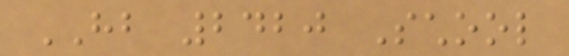HB 2420 School
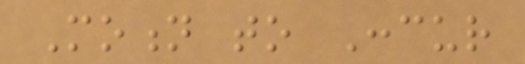Motion to Concur
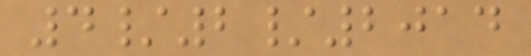4/2/2014
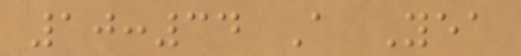10:34 A Yea
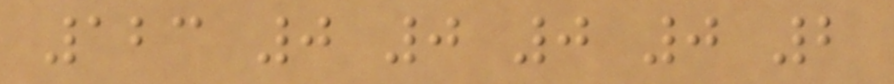123 0 0 0 0 2
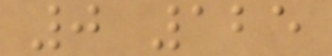0 125
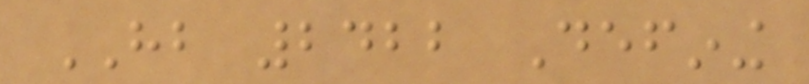HB 2422 Defining
